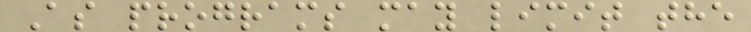As programs may limit the
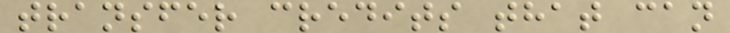transfer credits that can
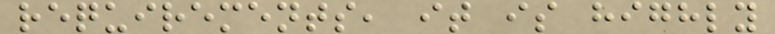requirements, it is highly
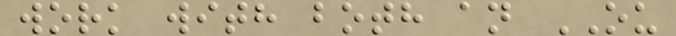work with both an OU
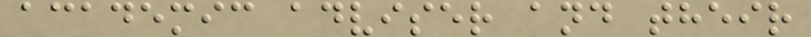academic adviser and their
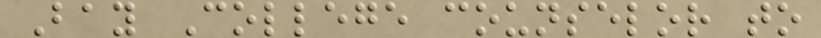Bay College counselor to
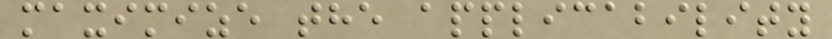maximize the applicability
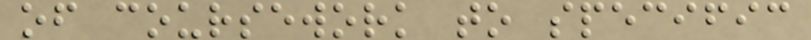of coursework to specific
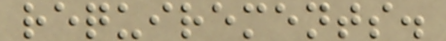requirements.
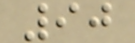90
